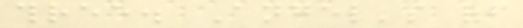three. Angel's off
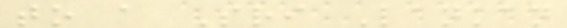to a Sri Lankan
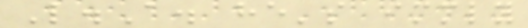L.A. he's immediately
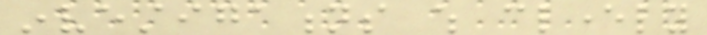investigations which cleverly
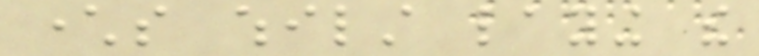characters whilst laying the
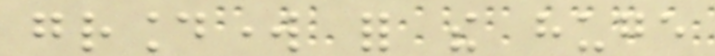groundwork for the huge
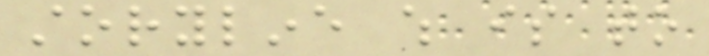storyline which is to
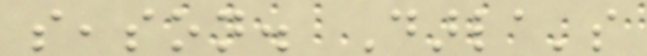season. Darla's
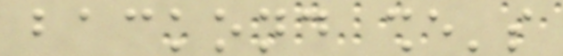backond she's
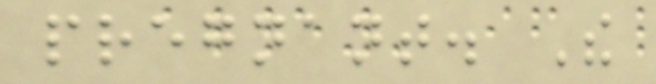pregnant. The
